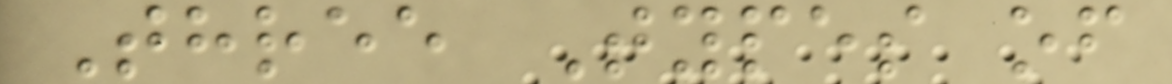Three Types of
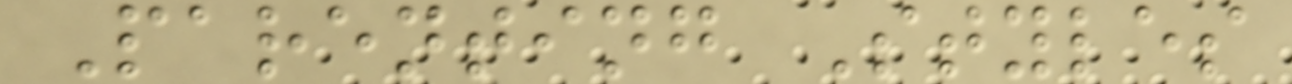Parenting Styles
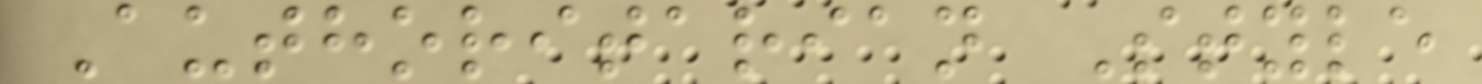Authoritarian Style
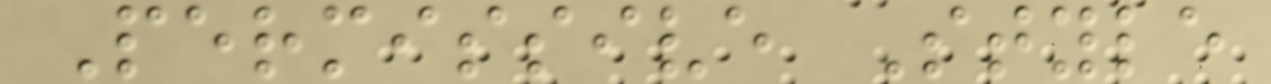Permissive Style
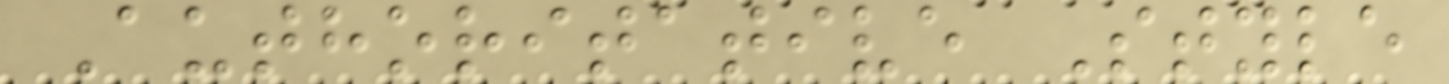Authoritative Style
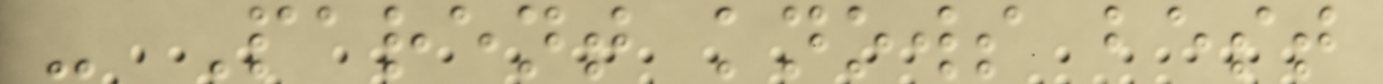- Parent knows best
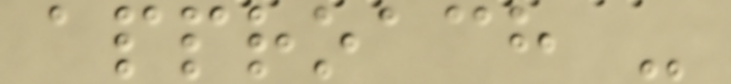approach -
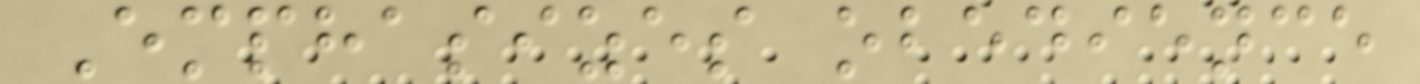Emphasizes obedience
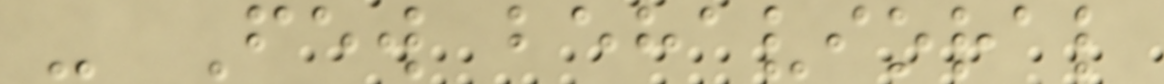- Few behavioral
